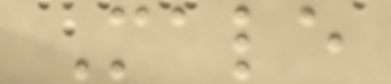Male
